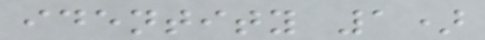identity 1)
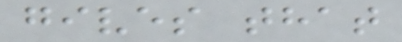gives that
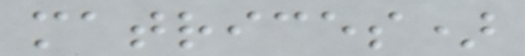matrices)
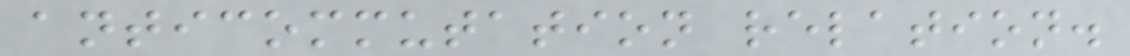anticommutation relation.
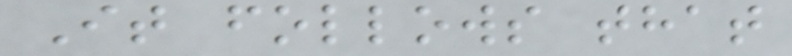It follows that
